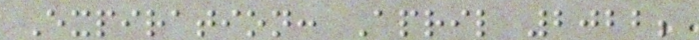Expiration: April 2022;
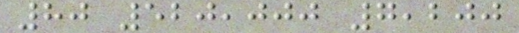80 520,000 7,200
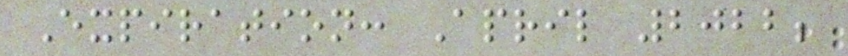Expiration: April 2022;
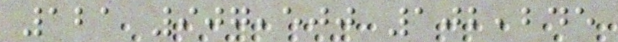121 907,500 102,245
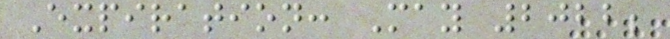Expiration: May 2022;
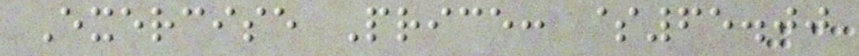Exercise Price: $65.00
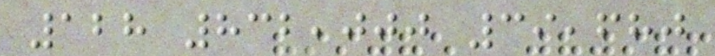128 832,000 39,680
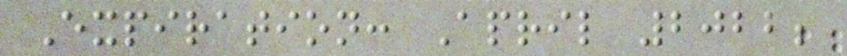Expiration: April 2022;
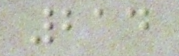214
